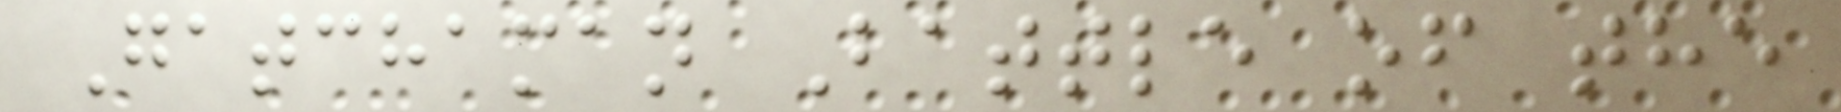Gatchaman Battle of the
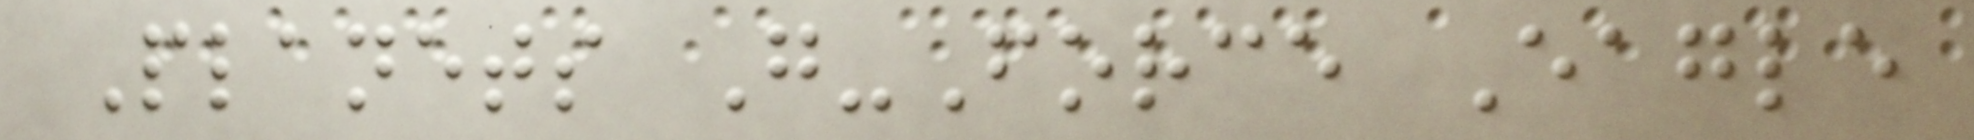Planets G-Force Eagle
